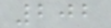202
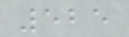525
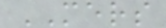MERS
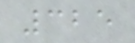325
